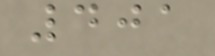401
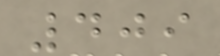409
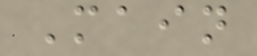Main
